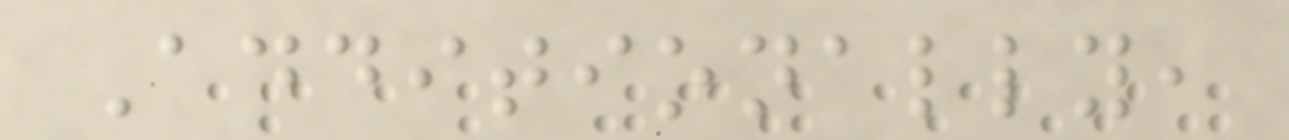Additionally,
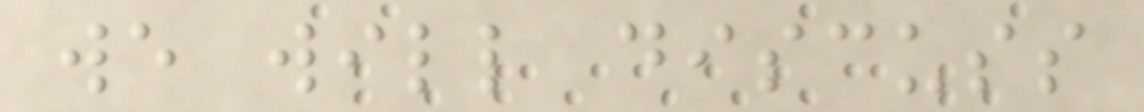we will discuss
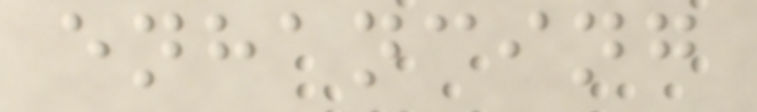enhancing
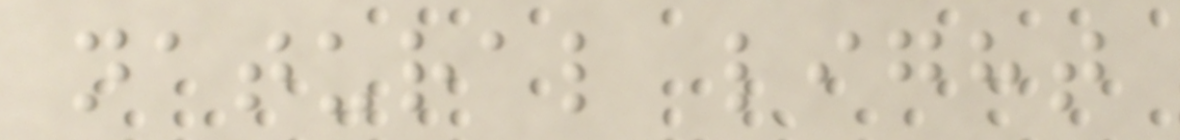natural light
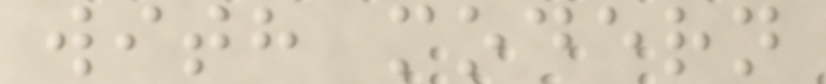with modern
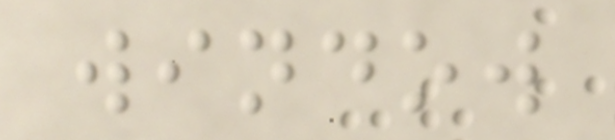window
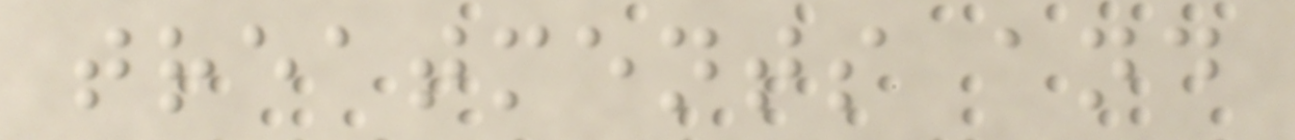treatments and
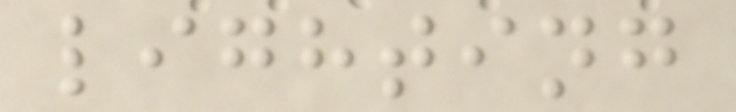lighting
